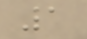1
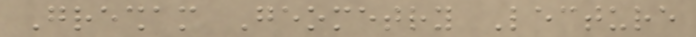Gresham Geometry Lecture
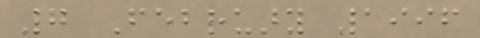7 February 1996
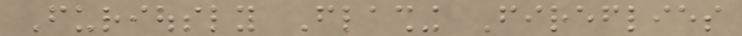Furiously Flashing Fireflies
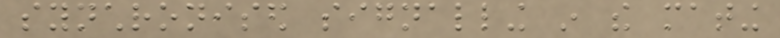synchronised signalling in the mating
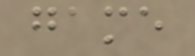game
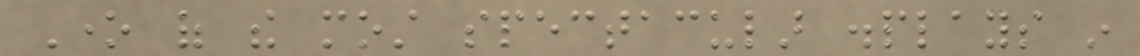One of the most spectacular displays in
